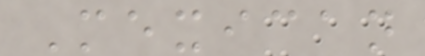Mexican
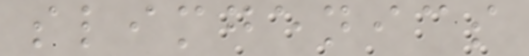slimgenics
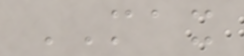MAX
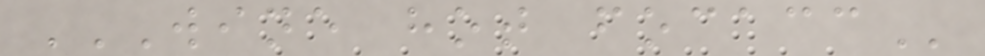WINE HOT FOCACC
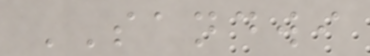SANDWI
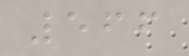566
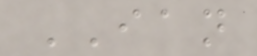IAN
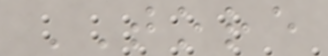TORE
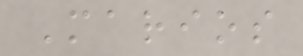Marios
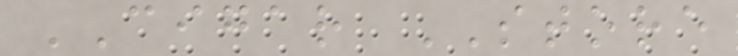CIGAR STORE
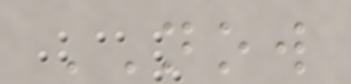NOW
